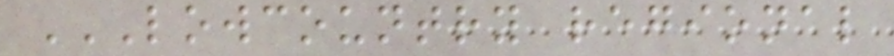LOWCOUNTRY REGIONAL
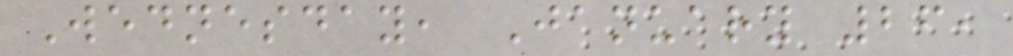Wednesday, January 26,
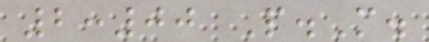2:00 P.M.
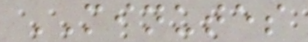MINUTES
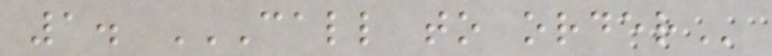1. CALL TO ORDER
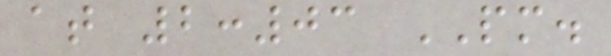at 2:03 PM.
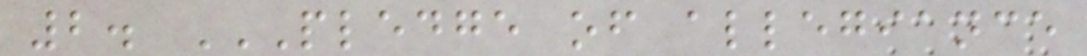2. PLEDGE OF ALLEGIANCE
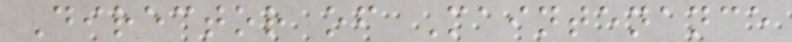Director of Maintenance
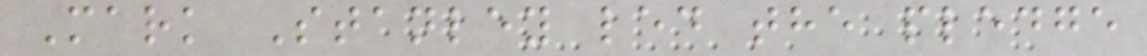Mark Stanley led the pledge
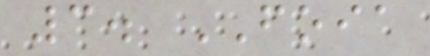3. FOIA
